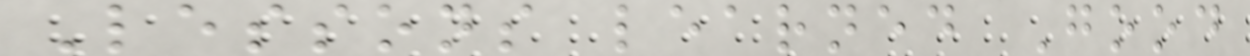Lessons learned Good
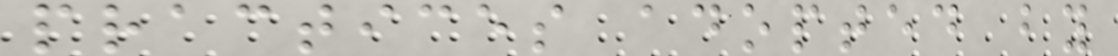practices adopted by
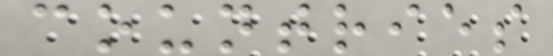countries
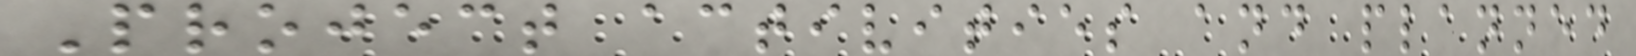Project activities and planned
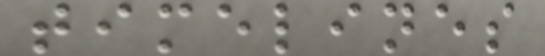timelines
